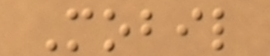Mobil
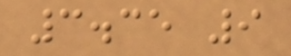3.35 9
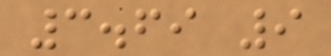3.69 9
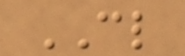CL
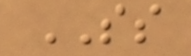SS
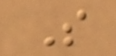S
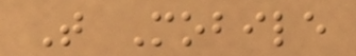T Mobile
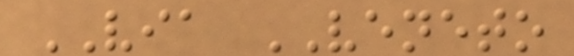VIA VENETO
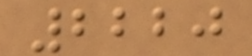2220
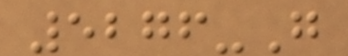5276-G
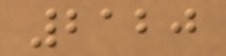2120
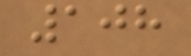108
